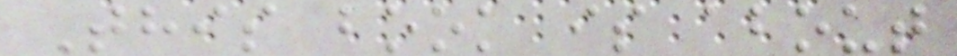This book is about
